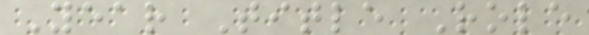Year Title Role
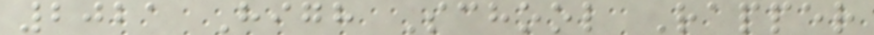2021 High School Rapper
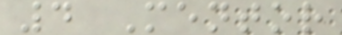4 Mentor
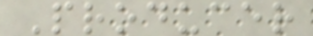Producer
